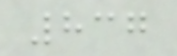837
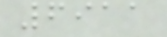6911
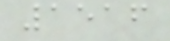1516
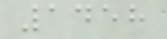1458
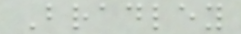Bradley
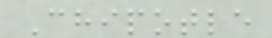Chipotle
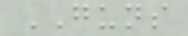GUNS
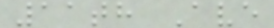11th Ave
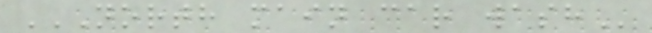NORTH MAIN CAR WASH
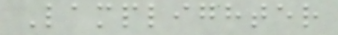Lamplighter
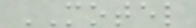MOTEL
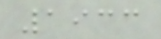1933
